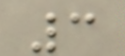3
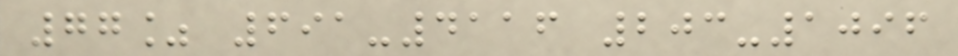77% 691-4116 203-1096
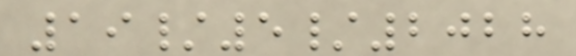19/5/2028
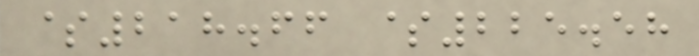$218.66 $225.58
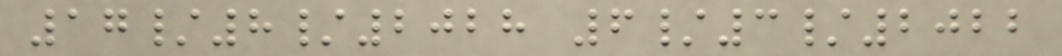17/8/2028 6/3/2022
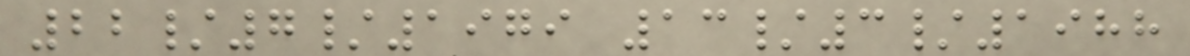22/7/1979 13/3/1988
